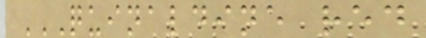QUINALDINE RED
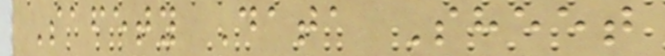Safety Data Sheet
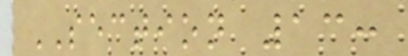SECTION 13:
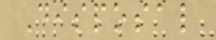Disposal
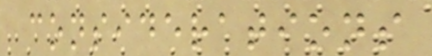considerations
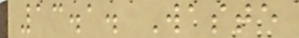13.1. Waste
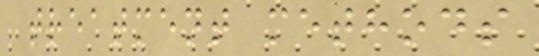treatment methods
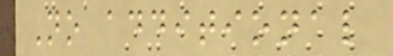No additional
